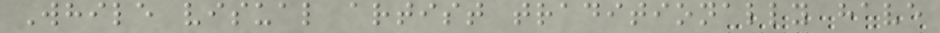While visual artist traditionally have
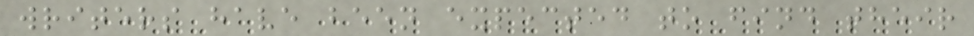writers have been expected to find their
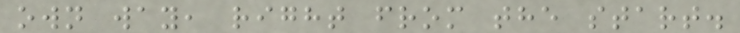own way, right from the start.
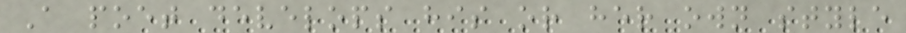A poet develops his or her own style
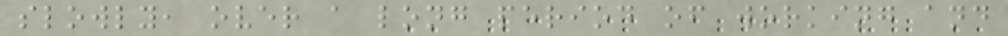slowly, over a long period of working and
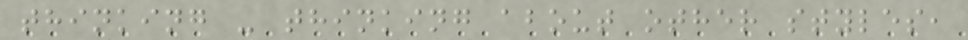thinking - thinking about other styles,
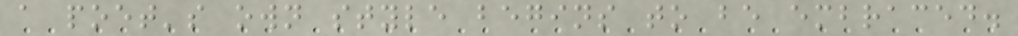a poet's own style begins to be embraced.
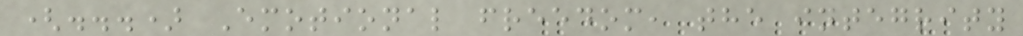(...) Emotional freedom, the integrity
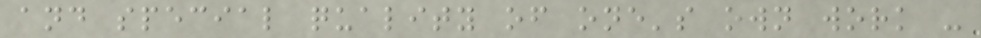and special quality of one's own work -
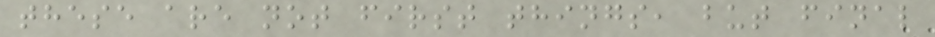these are not first things, but final
